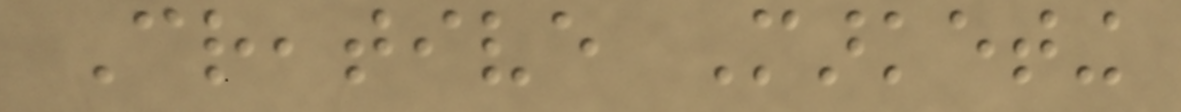Creative Marketing
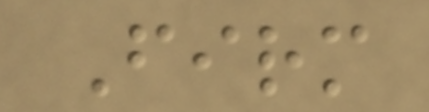Firm
